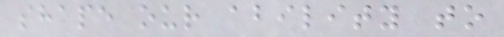shape our ability to
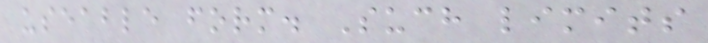useable form. Such limits
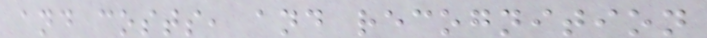and costs, and recognition
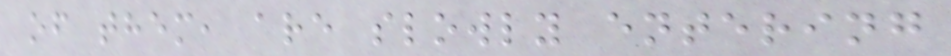of them, are slowly entering
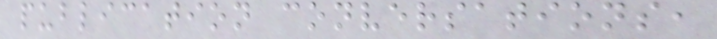publication conversations,
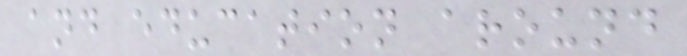and education around
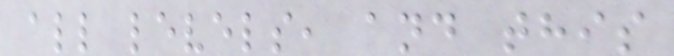all levels, and this
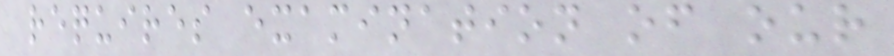requires examination of our
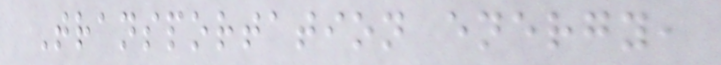Transportation energy,
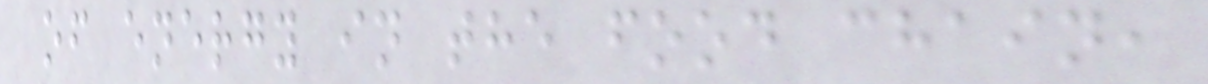of energy in the food chain,
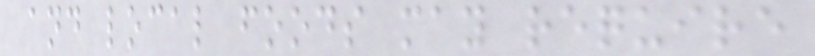and local foods may require
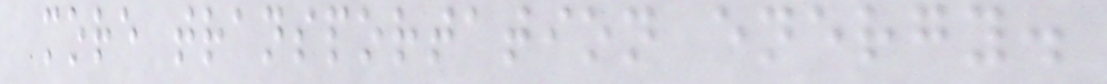more transportation energy.
